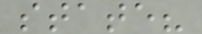state?
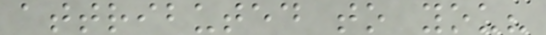attributed to you?
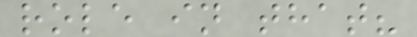role in that?
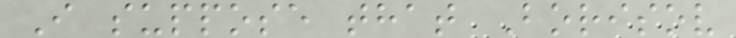I suppose that Borisov
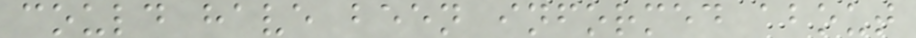could have been informed about
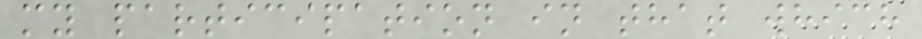my participation in that which
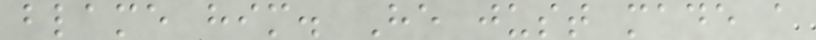blame him. He just made a
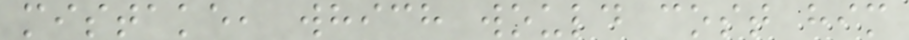mistake, which would cost him
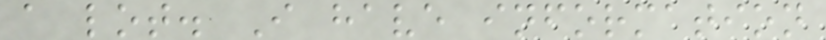a lot. I have information
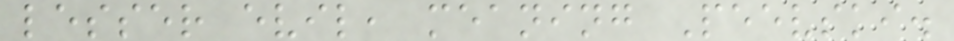lesser evil, meaning Peevski.
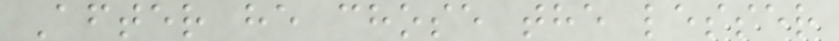After he chose the lesser
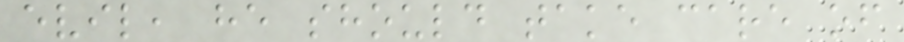evil, he should take care of
